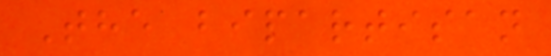The bipartisan
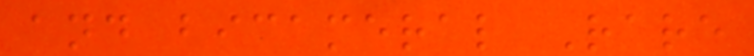and bicameral Rare
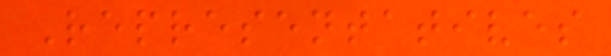Representatives
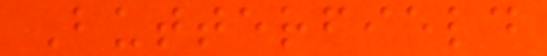Butterfield
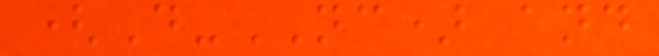(D-NC) and
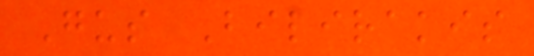Gus Bilirakis
